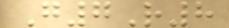G7R8
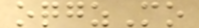oqgzMo
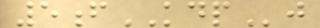5fKDPj
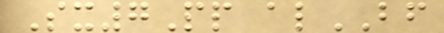Sx7Pp alBF
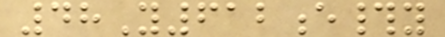48Y612e#y
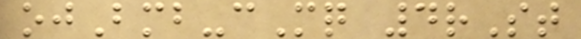ojBmb-cMq 4rSt
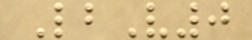LbV0
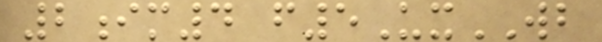2im4 f5UxWB
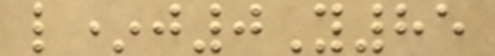l*j0Y85
